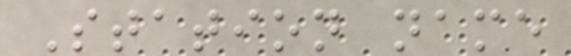Station name
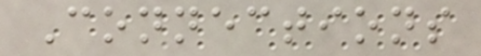Connections
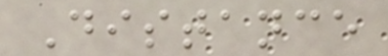Distance
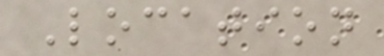Location
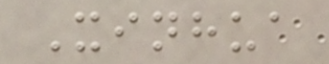Xinhua
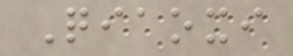Qiaoxi
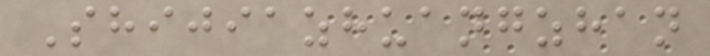Shijiazhuangzhan
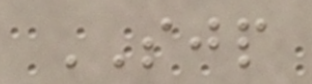SJP
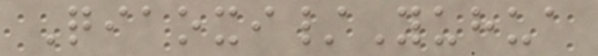Qiaoxi/Yuhua
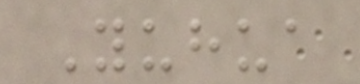Yuhua
